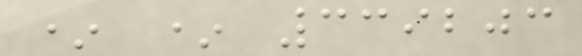* * 339203
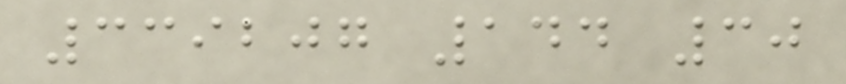339207 144 30
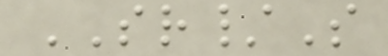SR/S
